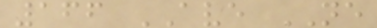166 AVE NE
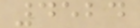4524
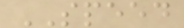SPEED
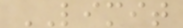LIMIT
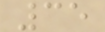35
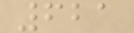621
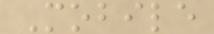Mobile
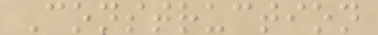Construction
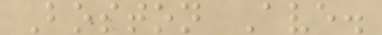Boston Ave.
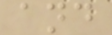and
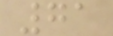71
